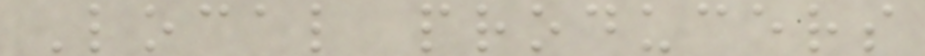Local producers
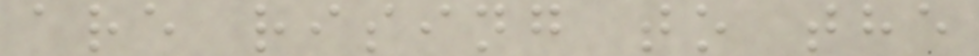are rising to the
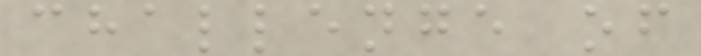challenge of
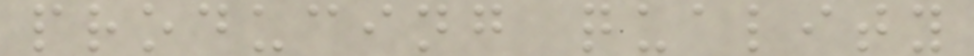producing quality
